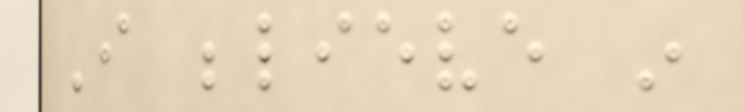I believe in
